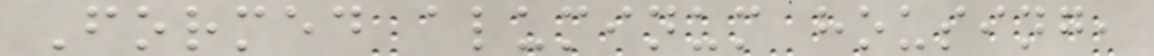Formed aluminum housing,
